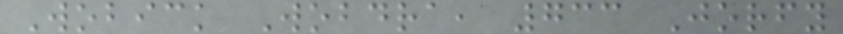Wobick Wobdra, 733 Jorfy
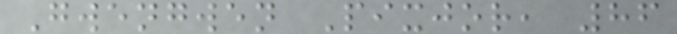Gwengwen Pixjor, 86
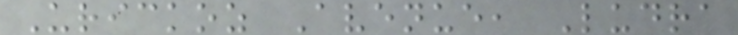Urickoz Avenue, Ludra
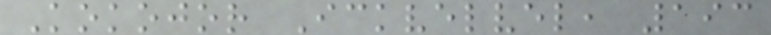Kokojor Ickvelvel, 193
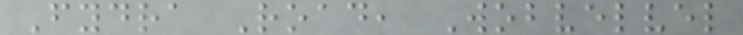Fydra Road, Wobvelvel
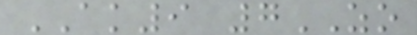AK9 7ZO
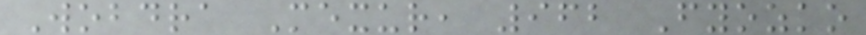Wobdra Mexur, 962 Fyozko
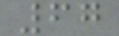67
